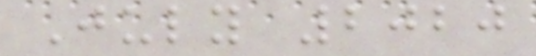July 2020
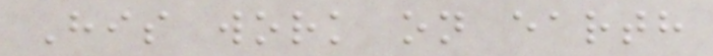His work on earth
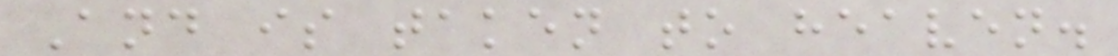And is taken to heaven.
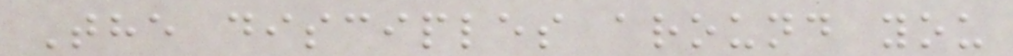The disciples around you
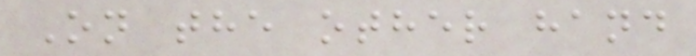On the other hand
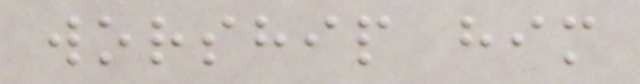worship him
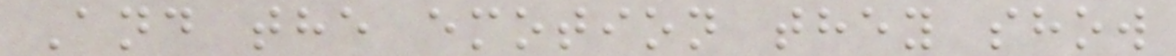And the emotion they show
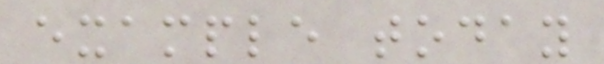example today
